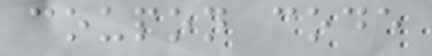coupon code
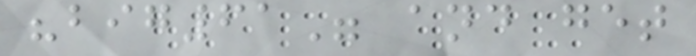"big61" and get
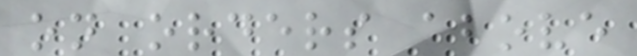on orders above
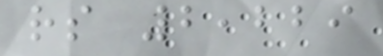rs 2,229
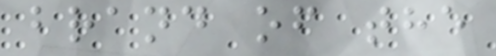brand of the
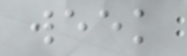week
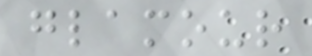glamour
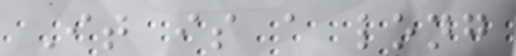It is a long
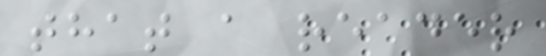that a reader
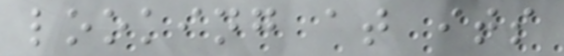looking at its
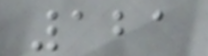121
